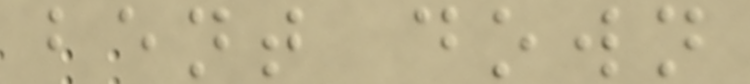bent down
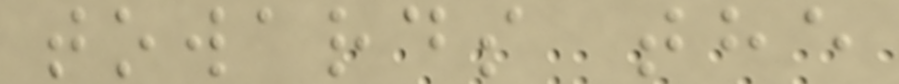towards the
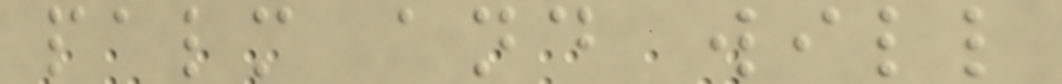palm and will
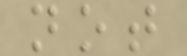not
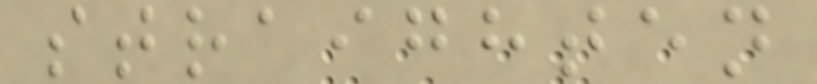straighten
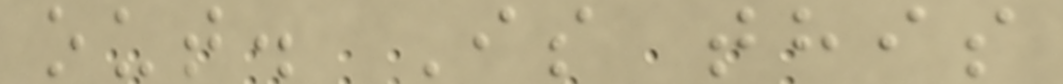out. Is this
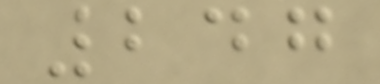247
